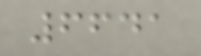6641
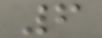6
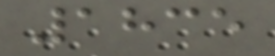1835
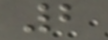2
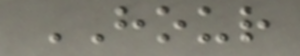HOUR
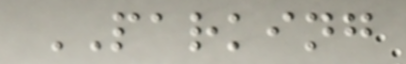PARKING
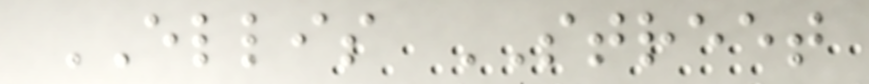ELLIS STREET
